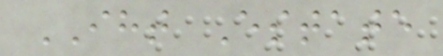IHT Estate
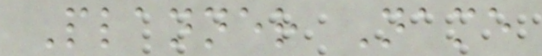Planner Name
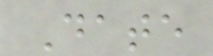Date
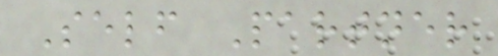Self Partner
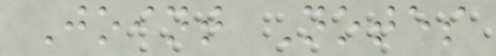Joint Notes
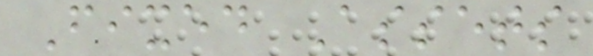Fixed Assets
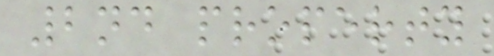2nd property
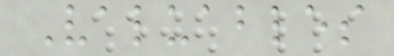Valuables
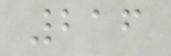216
